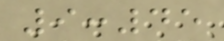9:45
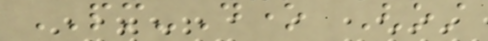PM-Done Ghost
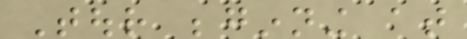Tour beginning at
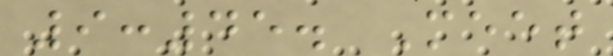9:45. Meet
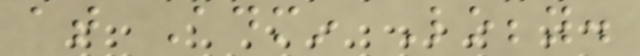at Admin Lobby.
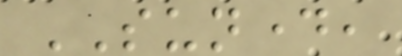SUNDAY,
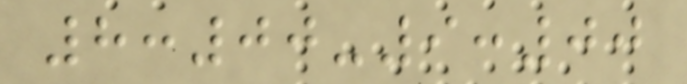8:00-9:00
